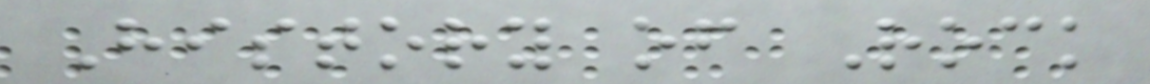History of Rock
